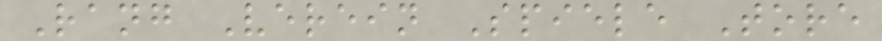Rang Verein Spiele Tore
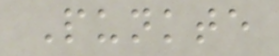Punkte
